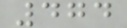474
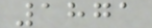1871
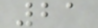21
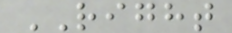RIGHT
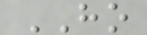HO
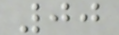00
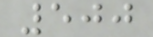500
